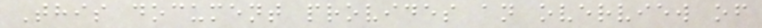This document provides an overview of
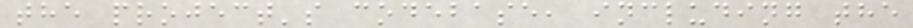the project's codebase, including the
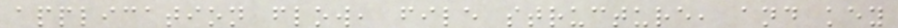application flow, file structure, and key
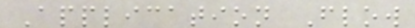Application Flow
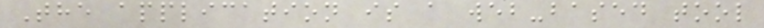The application is a web-based tool
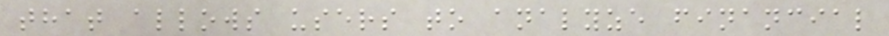that allows users to analyze financial
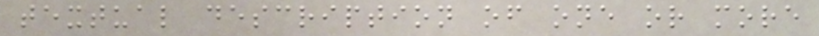textual description of one or more
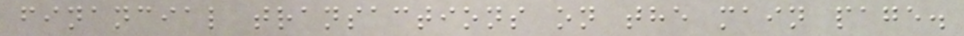financial transactions on the main page.
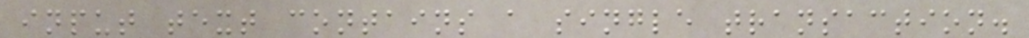input text contains a single transaction.
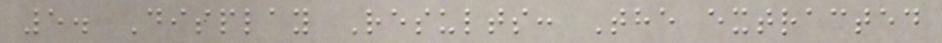5. Display Results: The extracted
